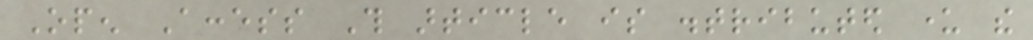Open Access This article is distributed under the
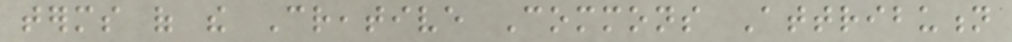terms of the Creative Commons Attribution
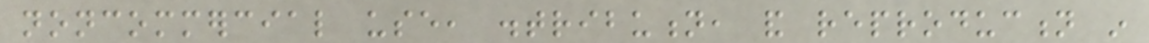noncommercial use, distribution, and reproduction in
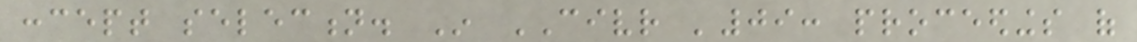concept selection. In CIVR '09: proceedings of
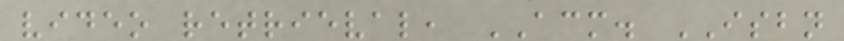video retrieval, ACM. ISBN
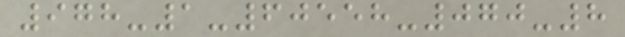978-1-60558-070-8
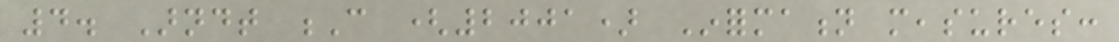4. Arndt C (2001) Information measures:
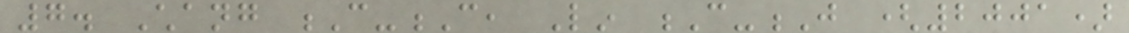7. Chang C-C, Lin C-J (2001)
